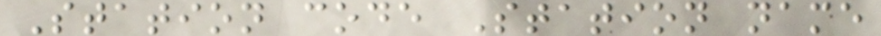Station code Station name
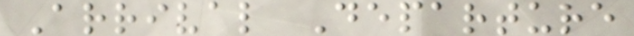Arrival Departure
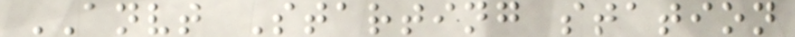ANVT Starting station
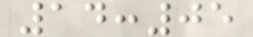14:05
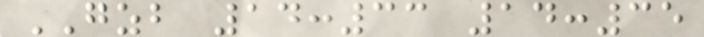GZB 14:33 14:35
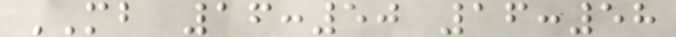MB 16:50 16:58
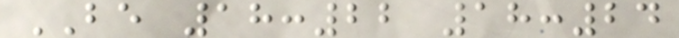BE 18:22 18:24
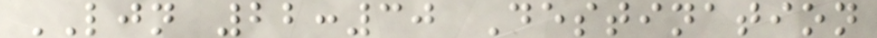LJN 22:30 Destination
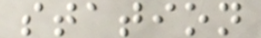station
